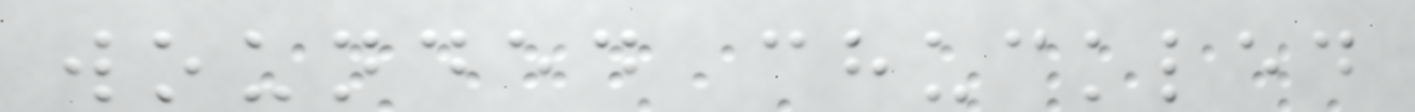wounded chuckled
